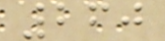260
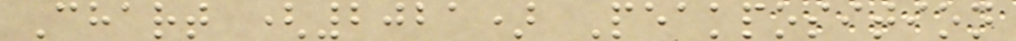Chart (2021) Peakposition
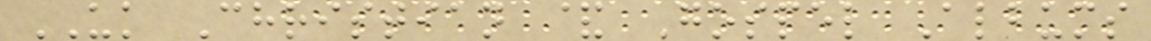UK Christian & Gospel Albums
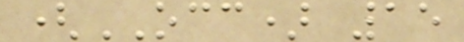(OCC) 15
